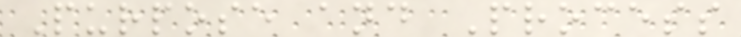Purpose and Process
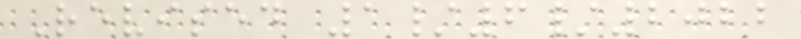Revised 1/6/2022
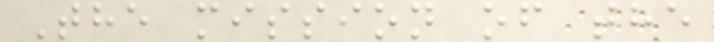The mission of the
